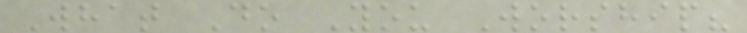What Do You Worship?
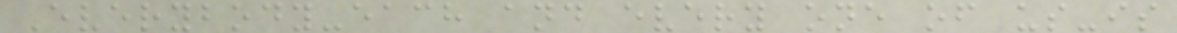Everybody-each and every one of us-is
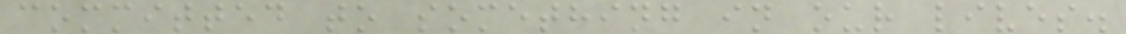committed to something in our lives.
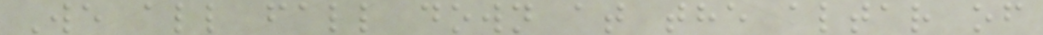We all fall down at the altar of
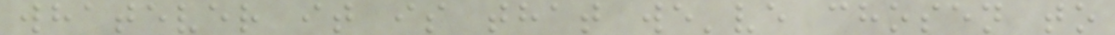whatever it is that we've chosen to
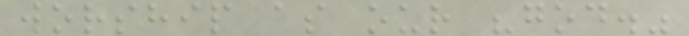worship as our "god."
